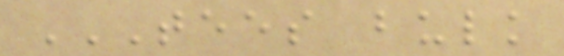TEES BULK
